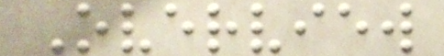Overview
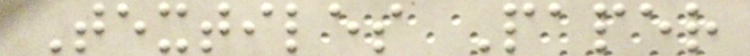Textiles Paper
